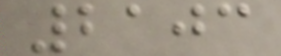2103
